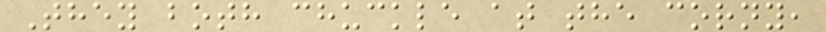They both chuckle at the corny,
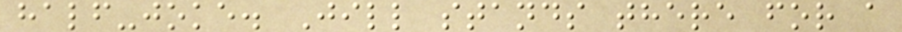half-joke. Jill stands there for a
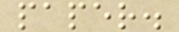paper.
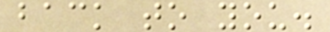back to you.
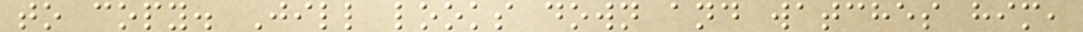to copy. Jill looks down and watches him,
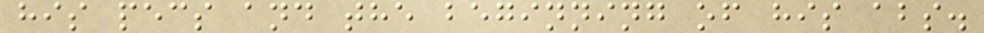his pecs and the beginning of his abs.
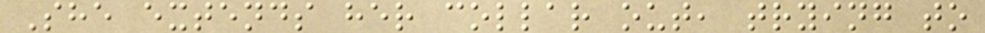She extends her collar out, trying to
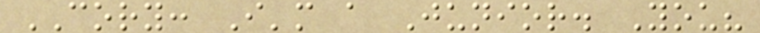CORY: I'm a Junior. You?
